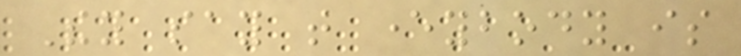They say that everybody is
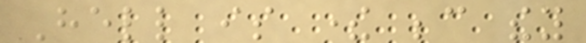Hell is there because they
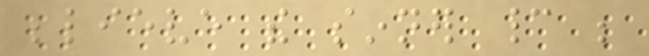believe the sinner cannot be
